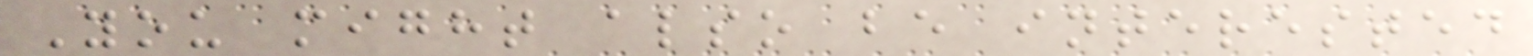You might also be interested
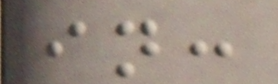in:
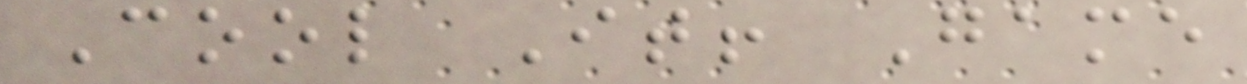Cool It! Game
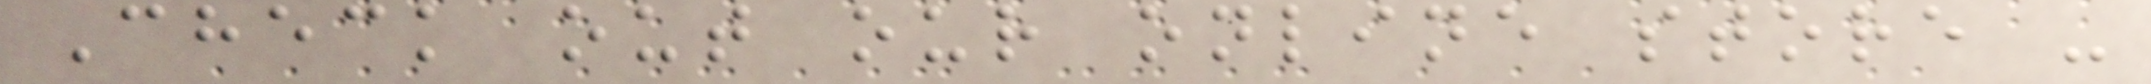Check out our online store -
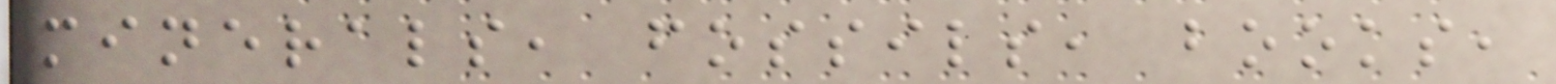minerals, fossils, books,
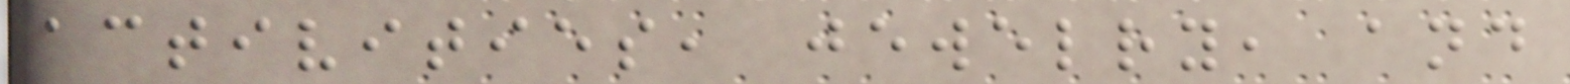activities, jewelry, and
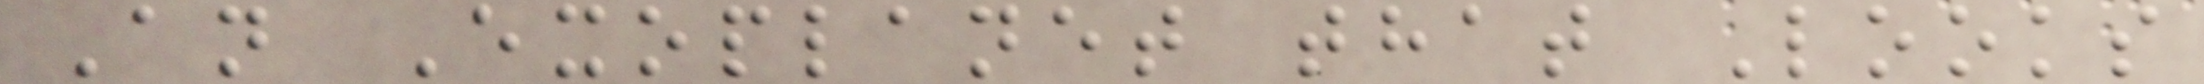An Exoplanet that Looks
